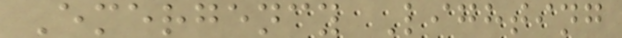Emergency Lighting
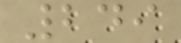249
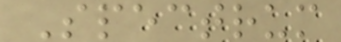Spectrum
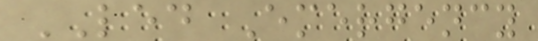LED Emergency
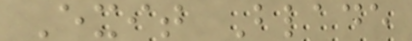Exit Blade
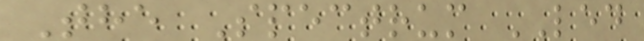The Spectrum LED
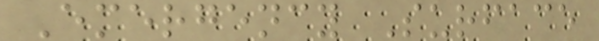Emergency Surface
